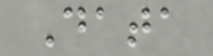Data
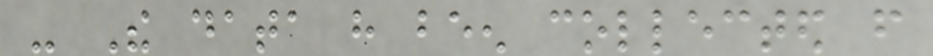- The data have been collected from
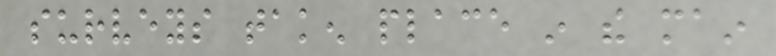surveys taken place in the main
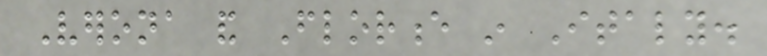Verona and Florence in Italy.
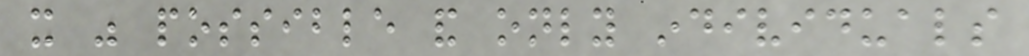it was possible and only individuals
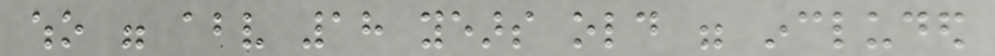who were above 18 years old were included
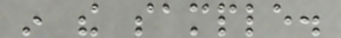in the sample.
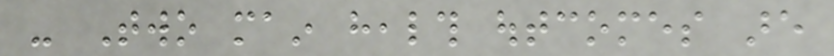- Two main health outcomes are
